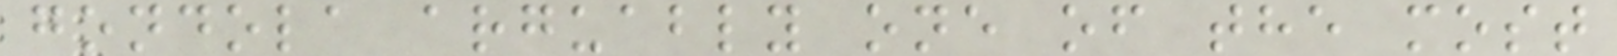gondola arguably one of the most
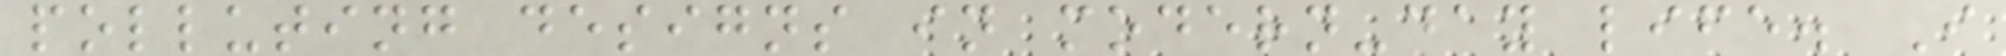polluting designs in modern-day life. I
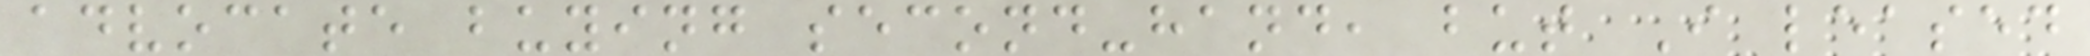advocate buying second-hand, but I leased
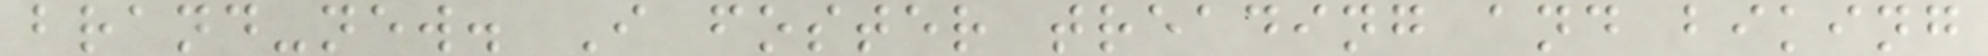brand-new. I foster treading and biking
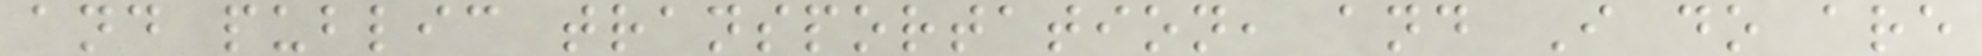and public transportation, and I do are
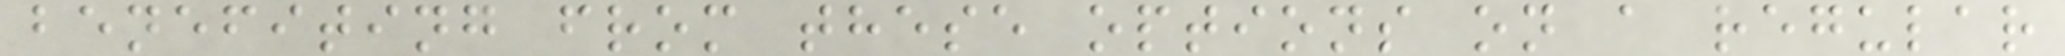benefiting from these options on a regular
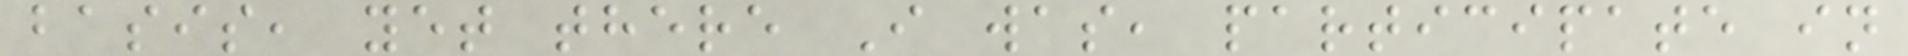basis, yet there I was, participate in
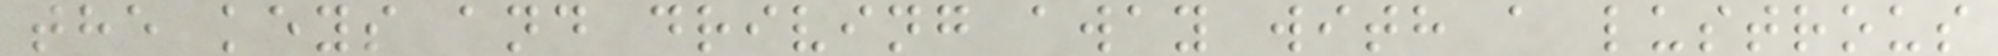the keys and driving away with a lustrous
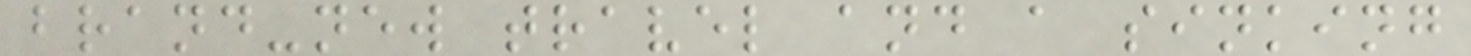brand-new travel and a sinking
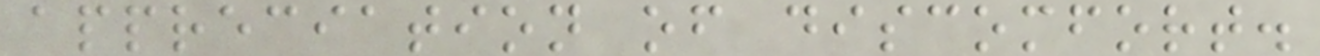appreciation of discomfort.
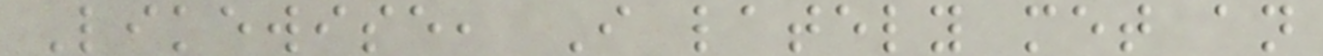Likewise, I lately met an
